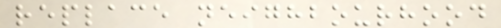replace neighbourhood
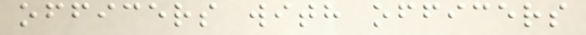officers with officers
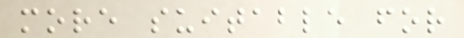more suitable for
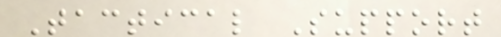Tactical Support
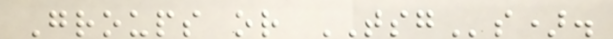Groups or TSGs).
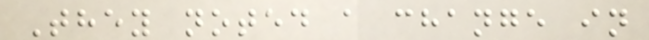They noted a change in
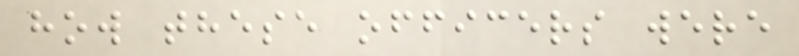how these officers were
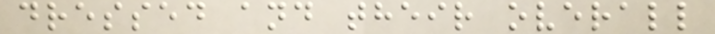dressed and their overall
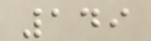149
